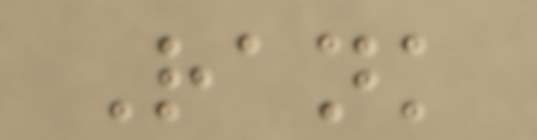Rank
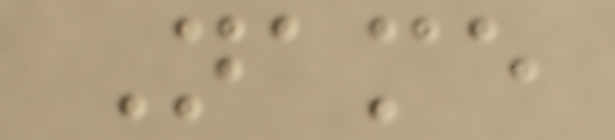Name
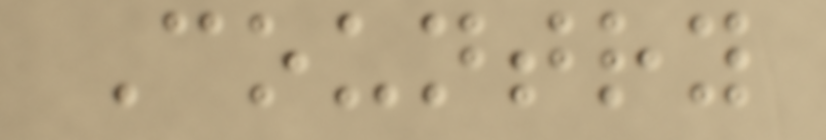Country
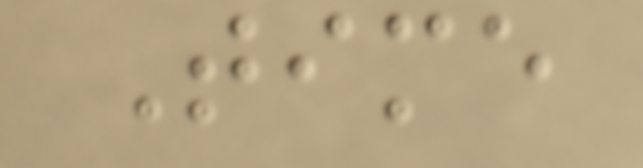Time
